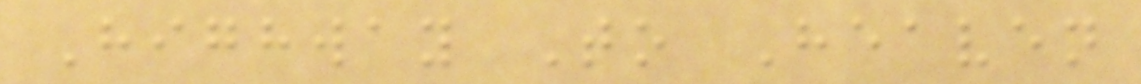Highway To Heaven
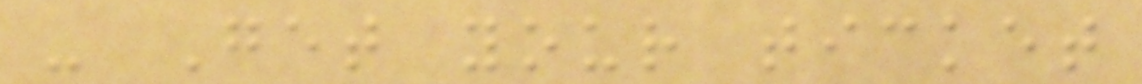- Get your ticket
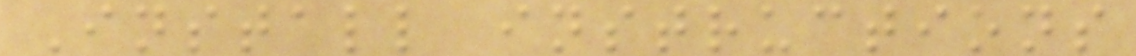Install instructions
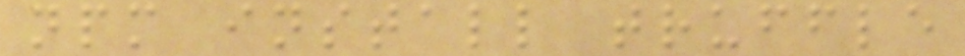npm install truffle
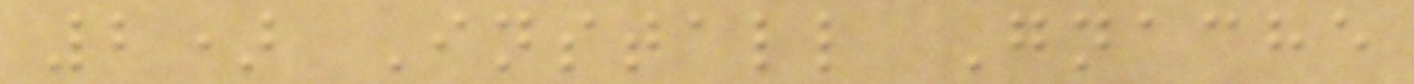2) Install Gnache
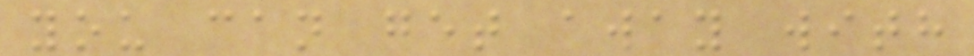you can get away with
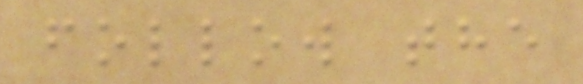follow the
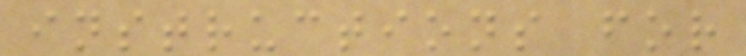instructions for
